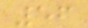56
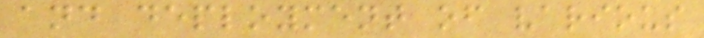and deployment of various
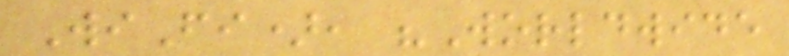WiFi), "Worldwide
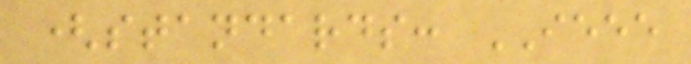(standards: IEEE
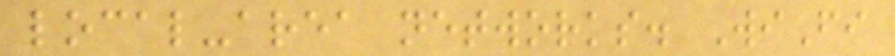local-area networks. WiFi
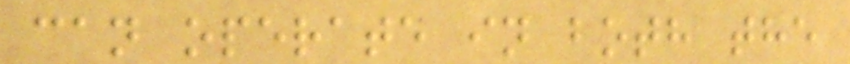can operate in both the
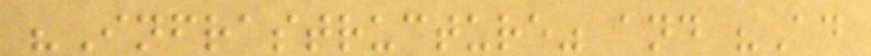"Infrastructure" and "Ad
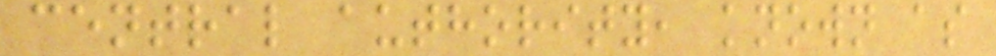central authority, known as
